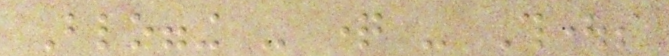Blogging - question - Thoughts
